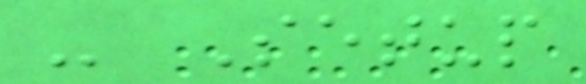- Setup
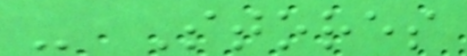- Stores
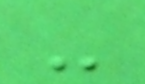-
